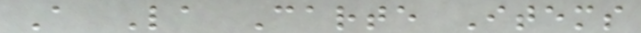A La Carte Items
